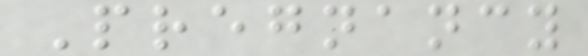Pregnancy
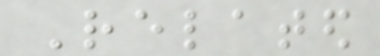Related
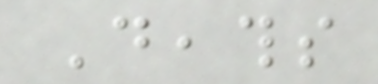Deaths
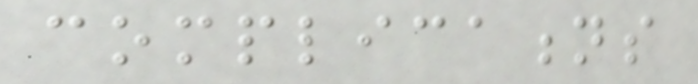complications
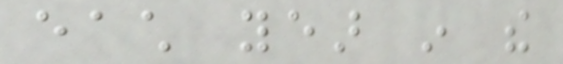each year in the
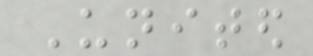United
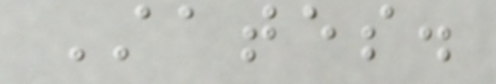States.
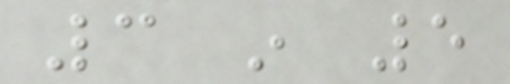3 in 5
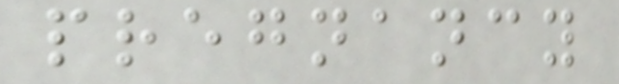pregnancy
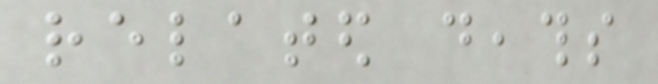related deaths
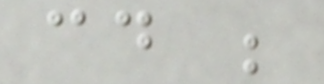could be
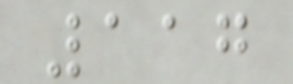117
